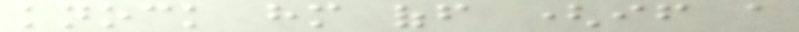knock him off (if a
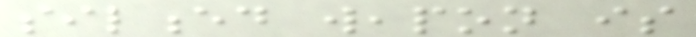silenced weapon is
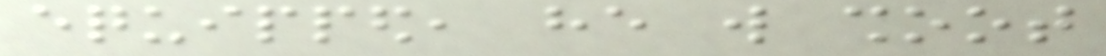equipped, he will shoot
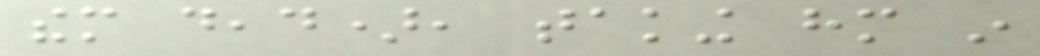them dead), taking him in
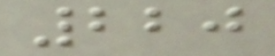220
